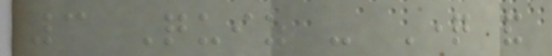3 Quiz - Question and
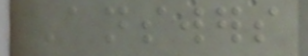Answers
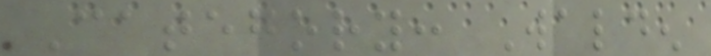Category: Walden
